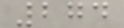274
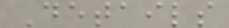Details
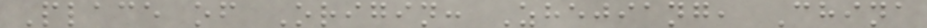Place of Origin: Zhejiang, China
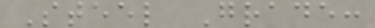Steel Grade:
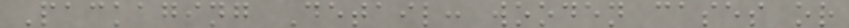Packaging Detail: wooden cases or
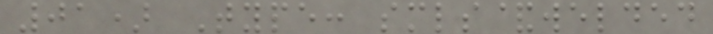01) Type: smls&welded
